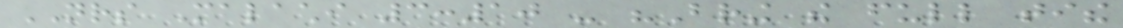NRS Malachi 3:10 - "Bring the full tithe
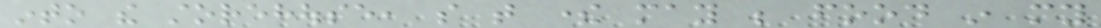into the storehouse, so that there may be food in my
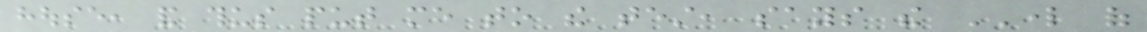house, and thus put me to the test, says the LORD of
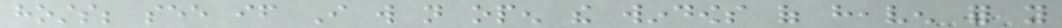hosts; see if I will not open the windows of heaven for you
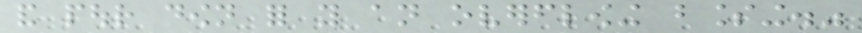and pour down for you an overflowing blessing."
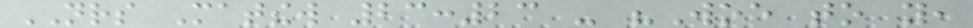NRS Matthew 23:23 - "Woe to you,
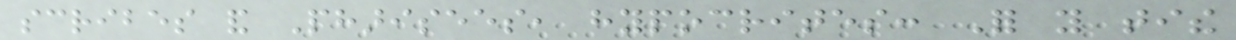scribes and Pharisees, hypocrites: For you tithe
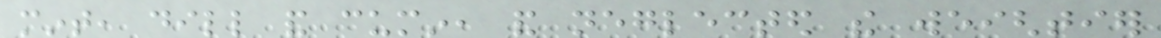mint, dill and cumin, and neglected the weightier
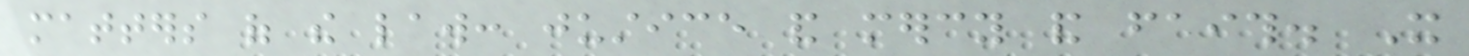matters of the law: justice and mercy and faith. It
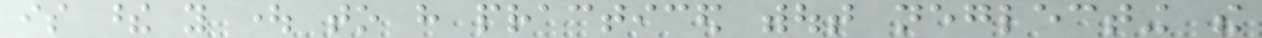is these you ought to have practiced without neglecting the
